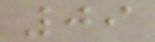09
